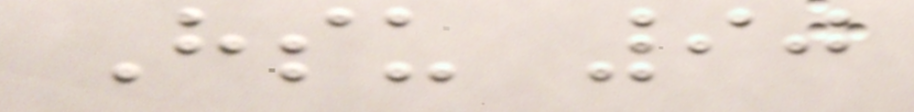Hsu 90
